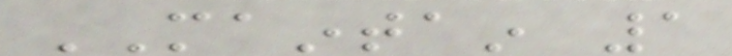MAINTAIN 1
